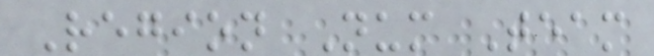Region Num Team
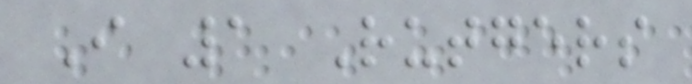I 1 Rutgers
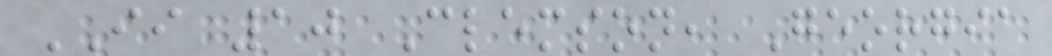II 10 Clemson, Georgia
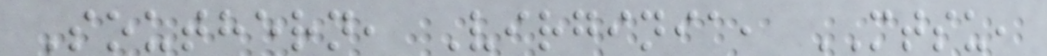Southern, Virginia, MTSU,
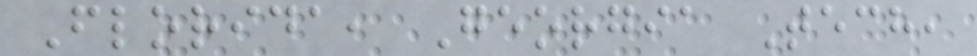Florida, Georgia Tech,
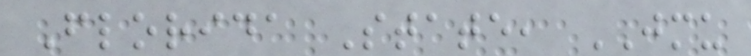Florida State, JMU
